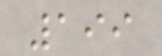199
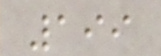199
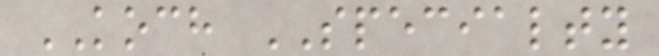KOCH SPECIALTY
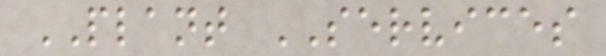PLANT SERVICES
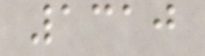1310
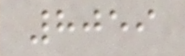8059
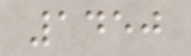1450
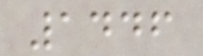1446
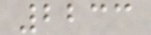2233
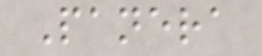Panera
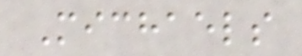Michaels
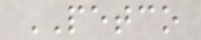PETCO
